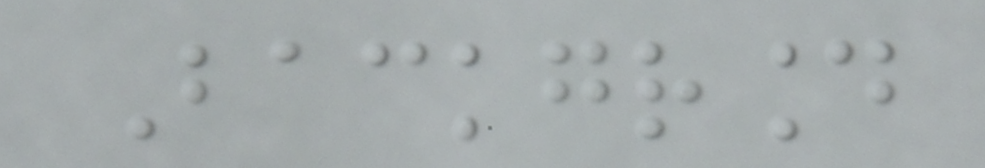Background
